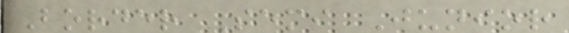Border Semi Junior
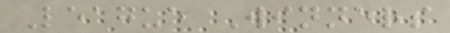League Winners
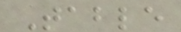Table
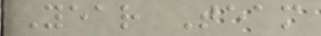Year Team
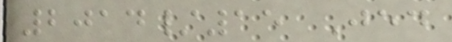2014/15 Jed
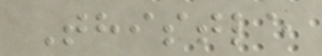Thistle
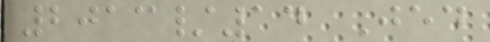2013/14 Jed
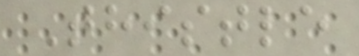Thistle
